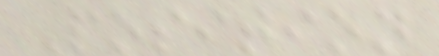Position
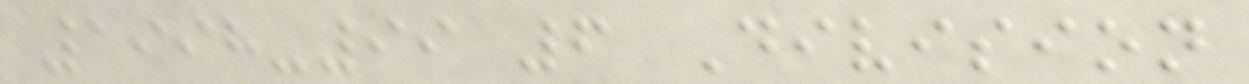1998-99 6 Division
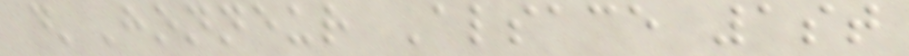d'Honneur Alsace 1st
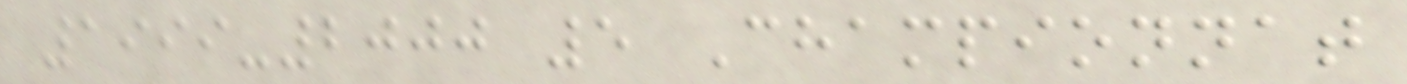1999-2000 5 Championnat
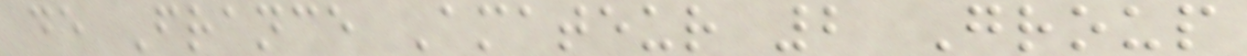de France Amateur 2 Group
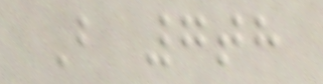B 7th
